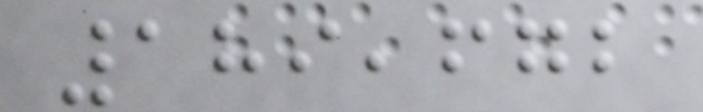189,672
